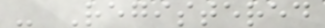- Registered
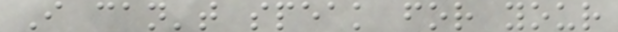I can't speak for your
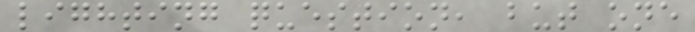lighting question, but one
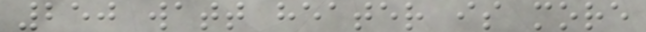250 watt heater is more
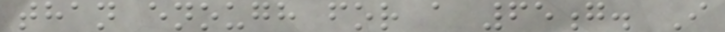than enough for a 65g. I
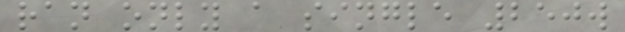ran only a single 250w
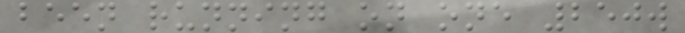been running on one 250w
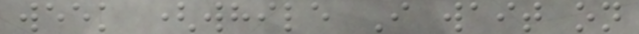week (while I wait on
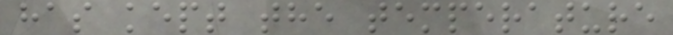has kept the temperature
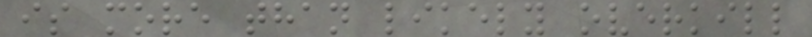is more than likely overkill
